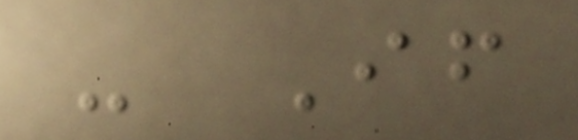- If
